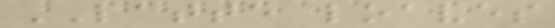LATTE loaves
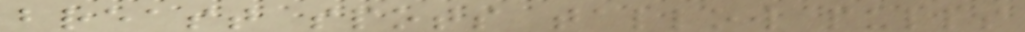breast spots tallow pulls
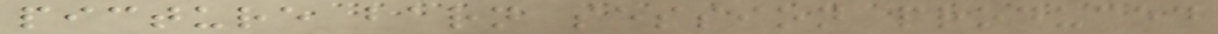picture barn session produced
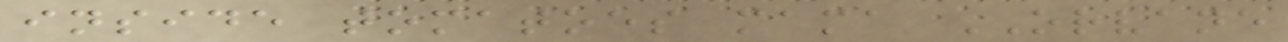inside tomatoes mama ORVANE
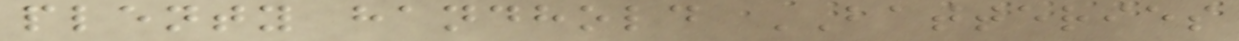plenty handhold BATTERIES
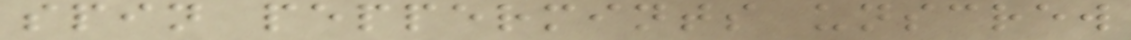spin peppermints unscrew
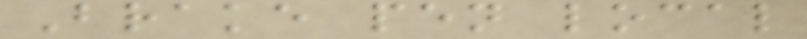Brake pen local
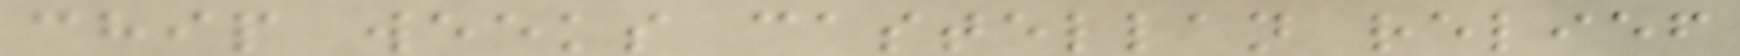chip weeks castellan relief
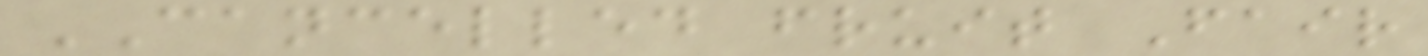CANCELLED fruit Fair
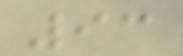93
